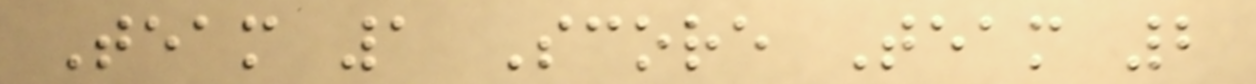Team 1 Score Team 2
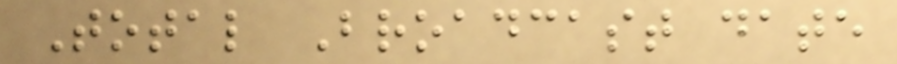Total Broadcast date
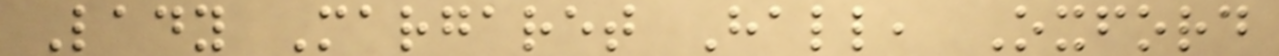Lady Margaret Hall, Oxford
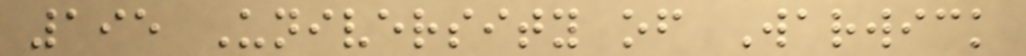195 University of Warwick
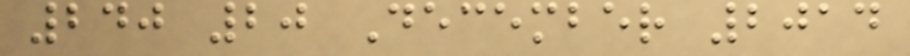240 20 December 2014
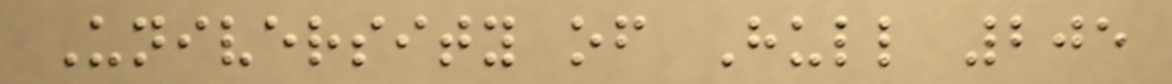University of Hull 205
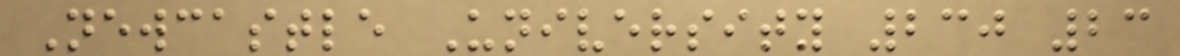Newcastle University 230 23
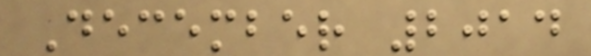December 2014
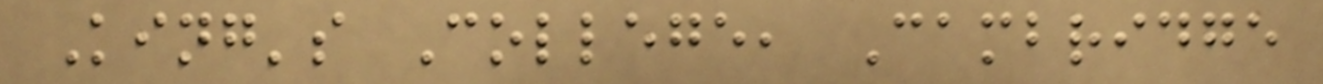King's College, Cambridge
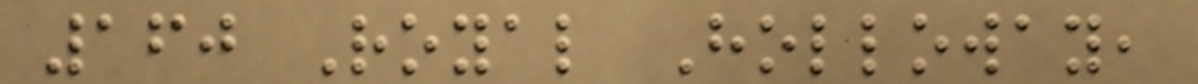160 Royal Holloway,
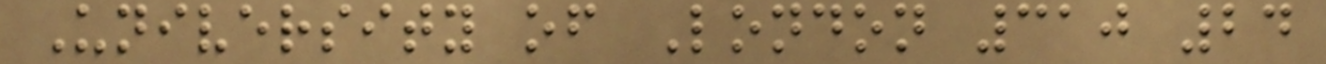University of London 310 24
